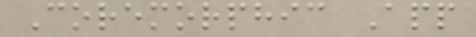Coremorphic App
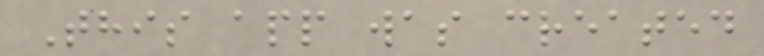This app was created
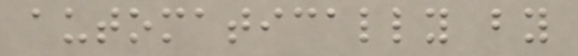automatically by
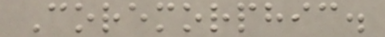Coremorphic.
